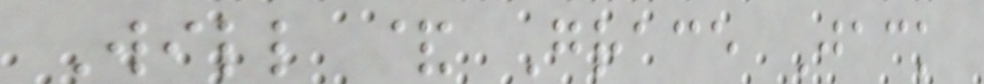Will & Grace Jack
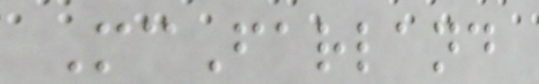McFarland
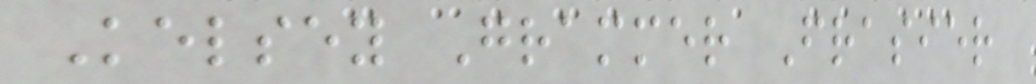Kelsey Grammer Frasier
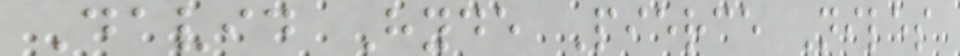David Hyde Pierce Niles
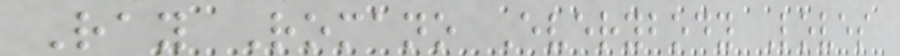Ray Romano Everybody Loves
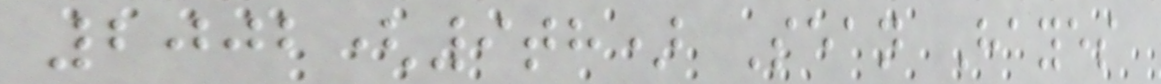2002(9th) Sean Hayes
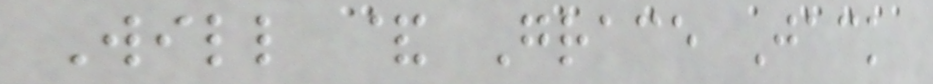Will & Grace Jack
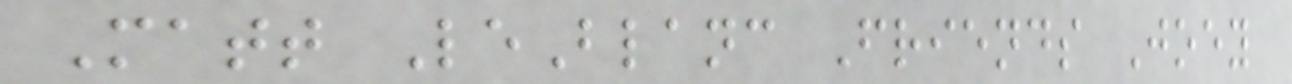Matt LeBlanc Friends Joey
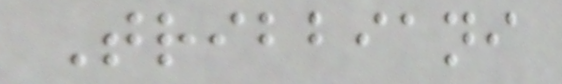Tribbiani
